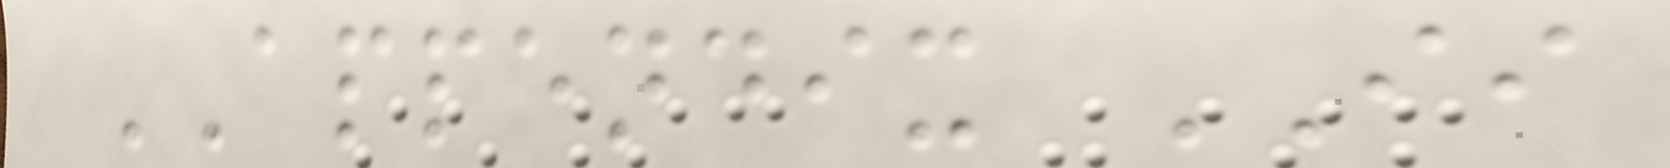APPENDIX II
